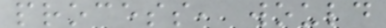process, would
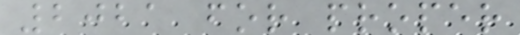2021 for proper
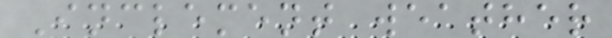Inclement weather
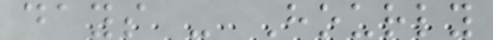days - Hourly
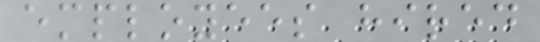employees hired
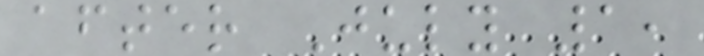after July 1,
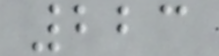223
